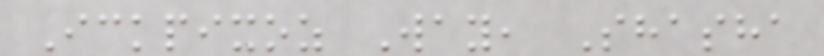Ickpixoz Way, Shasha
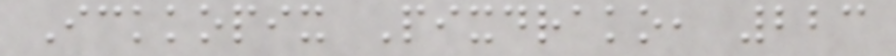Ickkopix Pixdrako, 223
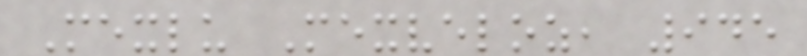Mexlu Mexveloz, 945
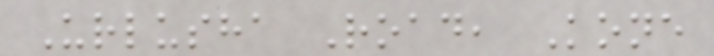Urlusha Road, Kone
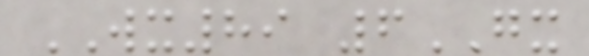WX89 6GX
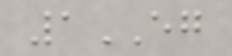1EG
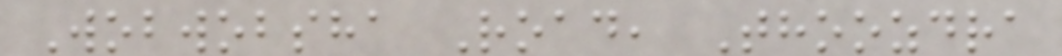Wobwobsha Road, Thoozdra
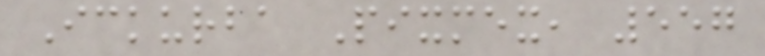Ickurba Pixmex, 557
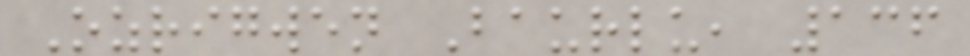Ozrigwen Baurlu, 136
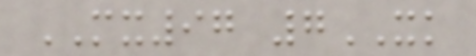MX97 7XK
